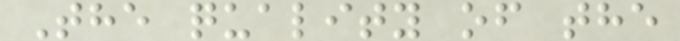The quality of the
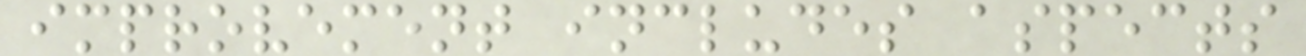improvement includes aspects
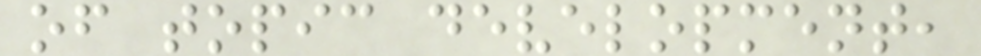of topic development,
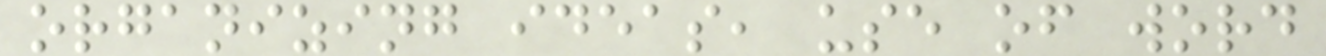organizing ideas, use of word
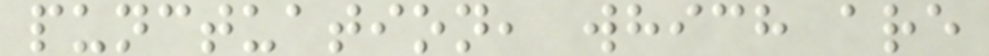punctuation, which are
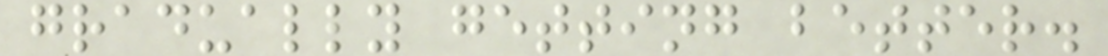gradually getting better.
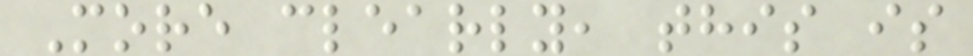More clearly, this is
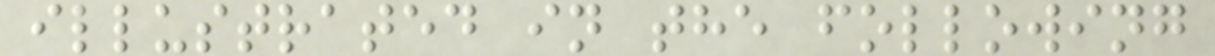illustrated in the following
